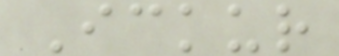Ickur
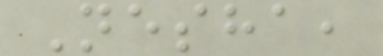Nesha,
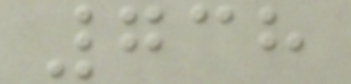738
